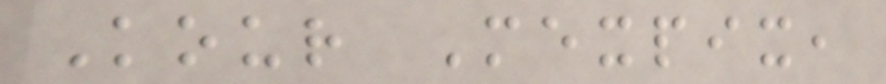Kour Mexpix,
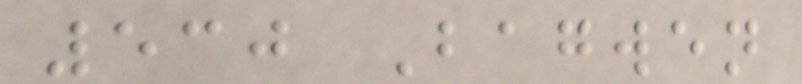530 Bagwen
